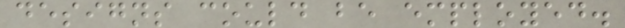designs could be employed.
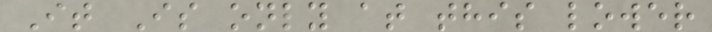It Is only at this lower
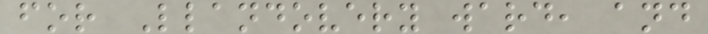for Llandovery ward, and
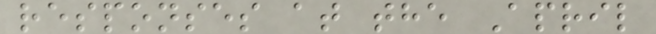responses at the April
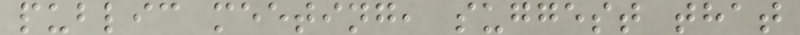public meeting, suggest that
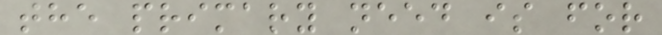the primary need is for
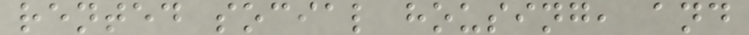rented social housing, and
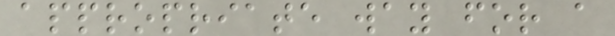appropriate way for a
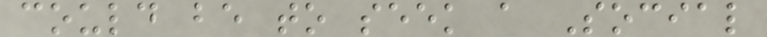could be to seek a Social
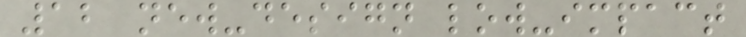12 new-design low-impact
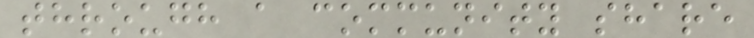through a community share
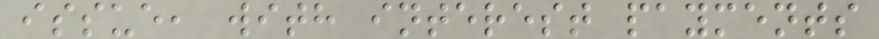issue, with interest payments
